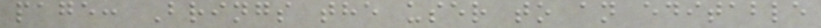page: Brings the user to an editable
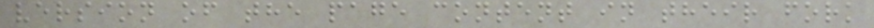version of the page content in their fork
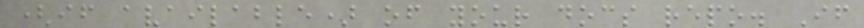(if available) of your docs repo. If
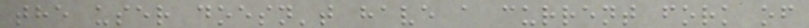the user doesn't have a current fork of
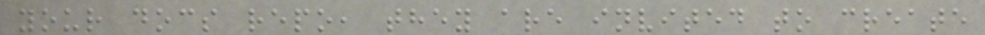your docs repo, they are invited to create
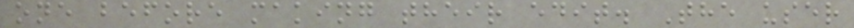one before making their edit. The user
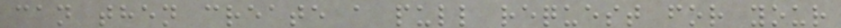can then create a pull request for your
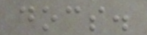docs.
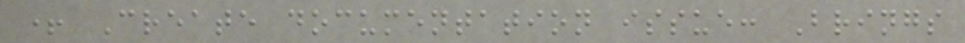+ Create documentation issue: Brings
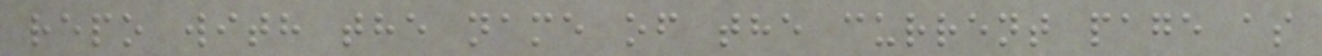repo with the name of the current page as
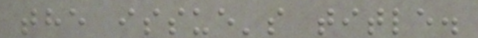the issue's title.
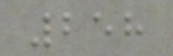258
